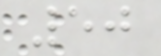50
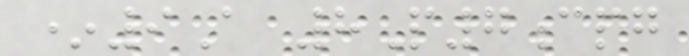*9A 8P7cpg
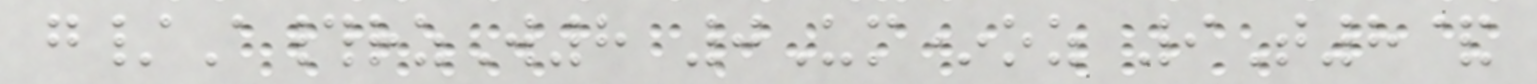g/A#rzW8 0Um*oz 9T8&
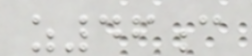z46c
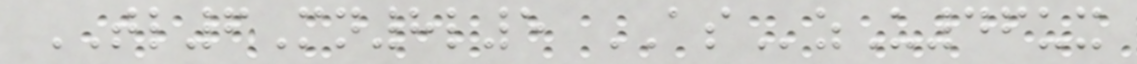TL6Mn8l5 ASzU46ux
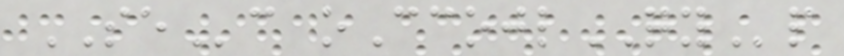SEc oCcojlQYp
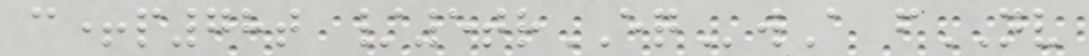c+p78t /5trEQwA fNV
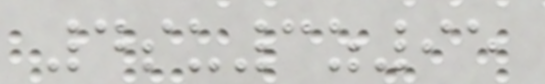4su3z95
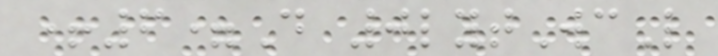+6=D 0lytWcL
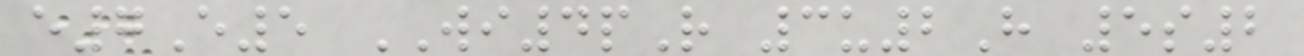e7E5 WI4pR 3u2H 5s2
